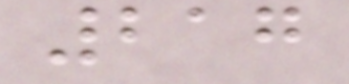217
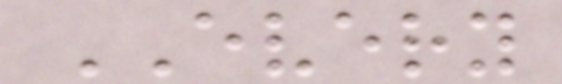EVERY
